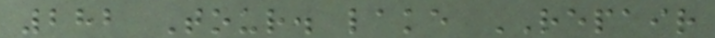282 Tour. lake REPAIR
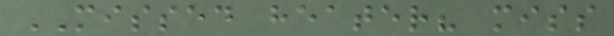MISSED heater? miss
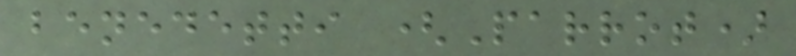benedetti (Parrot)
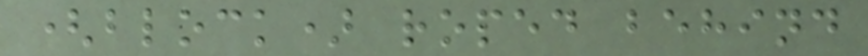(block) roped behind
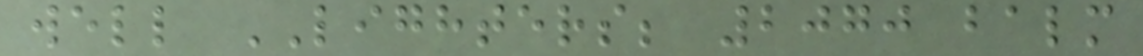well LIGHTERS; 2070 balm
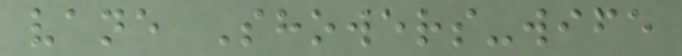vane Showers-wife
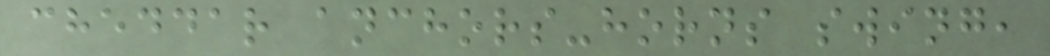cheddar anchors-horns swing,
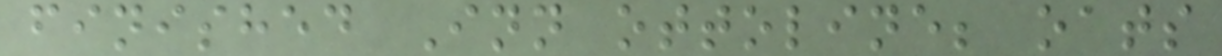finished Inn ottoline; oats
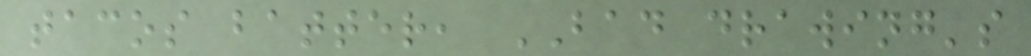tacos batter, BAD drawing's
